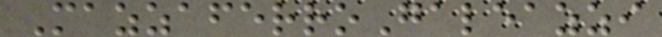MazzaferroGaleazzi
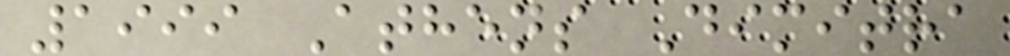1999 Athens Dimitra
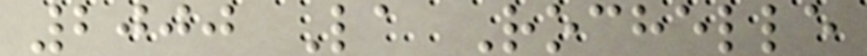2000 La Rochelle
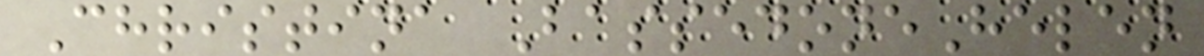Christina BassedoneHelen
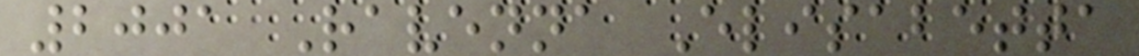2001 Ravenna Elisabetta
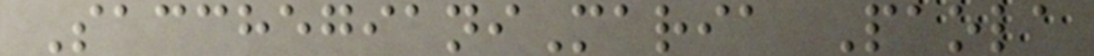SacchegianiMaria Paola
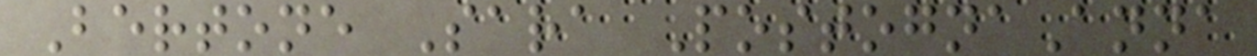Bertone Sara PostognaAnna
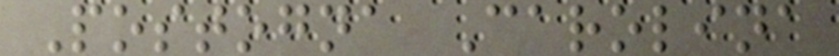Postogna Carolina
